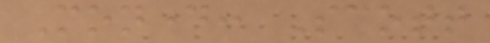Monday: Scott
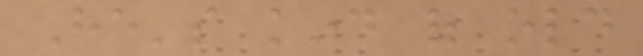He's kind of old
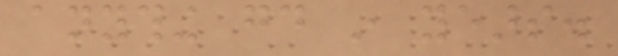anything good in years.
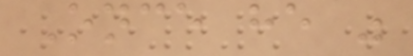Once he was
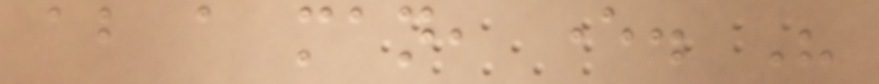about a man, ever. His
